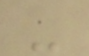-
